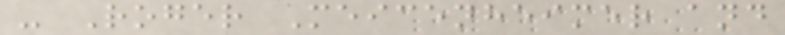- Roger Meicenheimer and
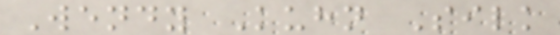Wendy Kuhn Silk
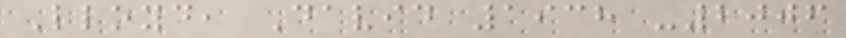Lloyd, David 1938 -2006
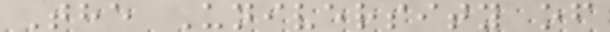The University of
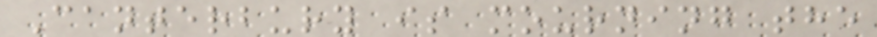Canterbury is mourning the
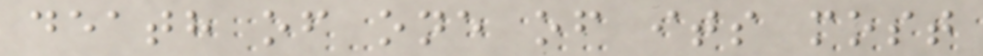death of one of its most
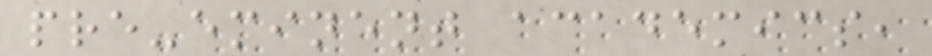pre-eminent academics,
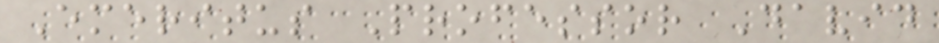Emeritus Professor David
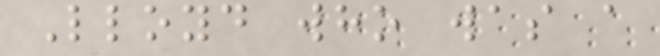Lloyd who was a
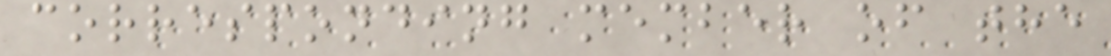corresponding member of the
